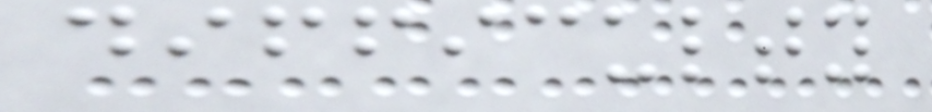difficulty
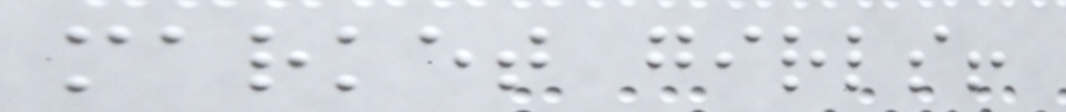market girls!
